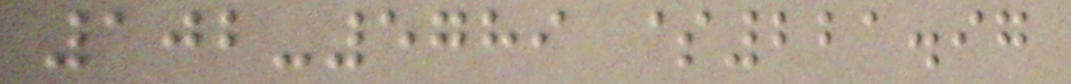102-5789 $221.97
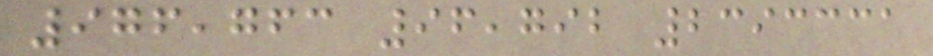976,763 96,792 2393331
